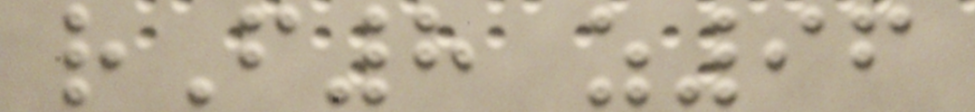rF8 z96
